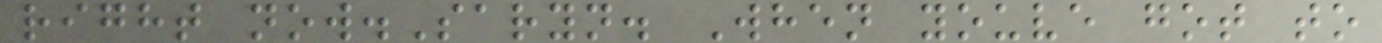right now.Saryn. When youve got to
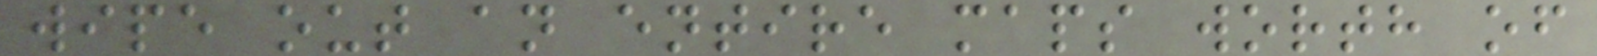wipe out an entire maps worth of
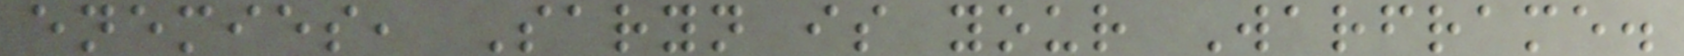enemies, Saryn is your Warframe.
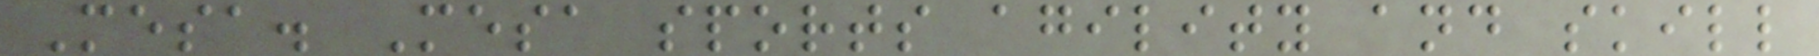Mesa. Mesa sports agility and skill
